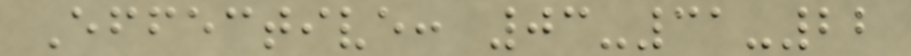Effective: 03-31-22
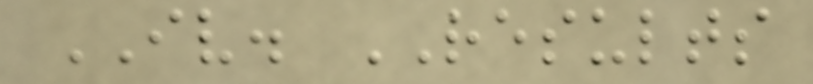IV. RESULTS
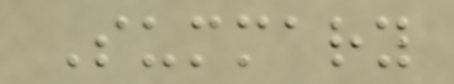Summary
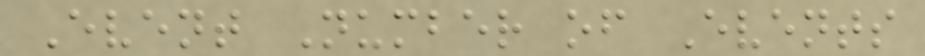Event Number of Events
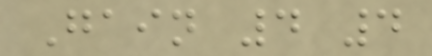Gain 4 4
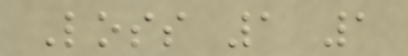Loss 1 1
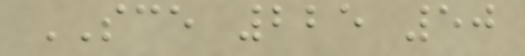SCE 225 50
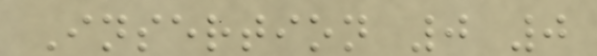Insertion 0 0
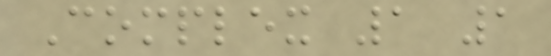Complex 1 1
